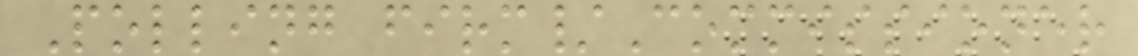Polling firm/Commissioner
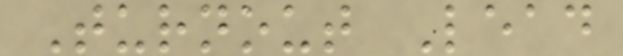Turnout Lead
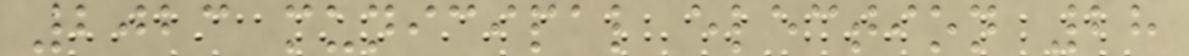2023 municipal election 28
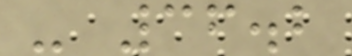- 36.2
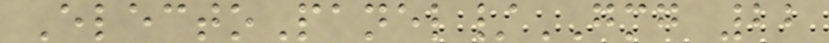ElectoPanel/GMG 22
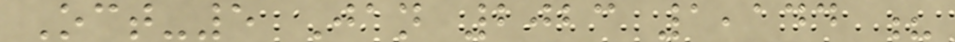Oct-5 Jan 2023 1,144 ?
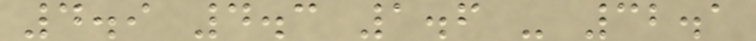4.9 4.3 1.6 - 32.1
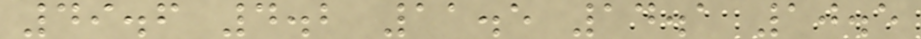49.6 4.2 11.5 14.1 10.5
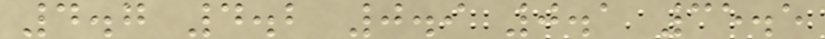4.7 4.2 0.9 0.1 35.5
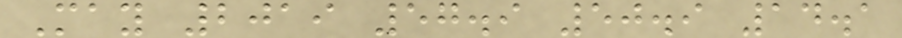May 2019 57.9 50.9 14.1
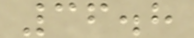36.8
